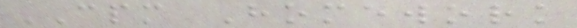CPM Homework
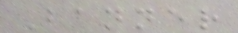Banner
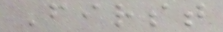First
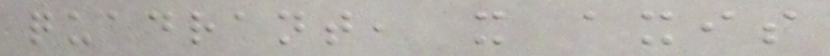quadrant, x axis
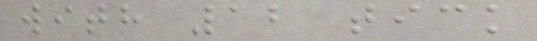with 12 tick
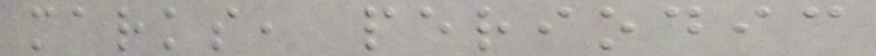marks, periodic
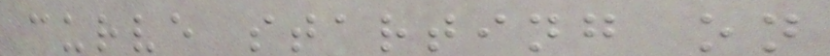curve starting on
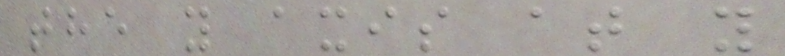the y axis at y
